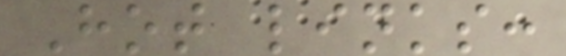Hot links:
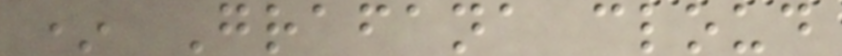* Grafana cloud
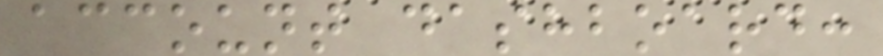account dashboard:
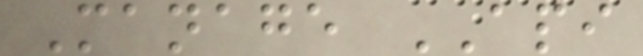Manage API
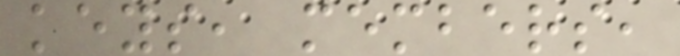keys, members,
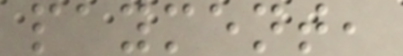payment,
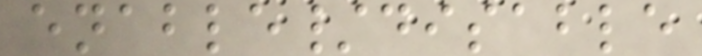enable/disable
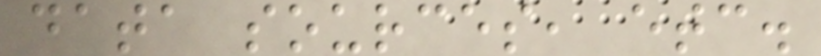data sources, etc.
